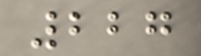227
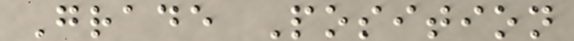Grade Position
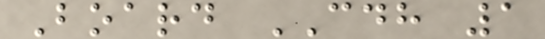Board CDH 1
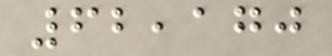62,170
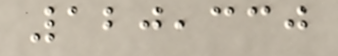120,330
